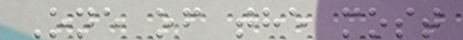One of the most
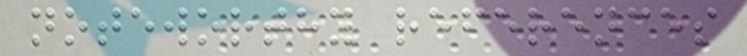noteworthy references
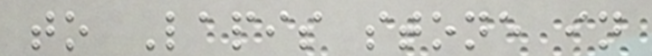to Lapis stone in
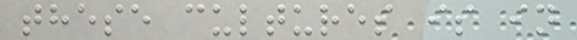these cultures is in
